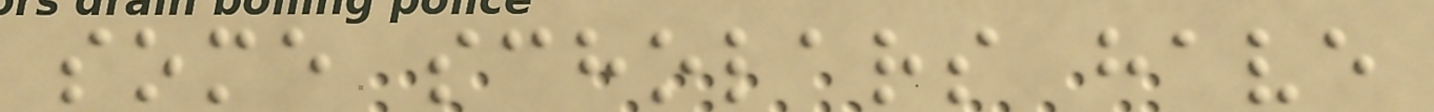some scholars have
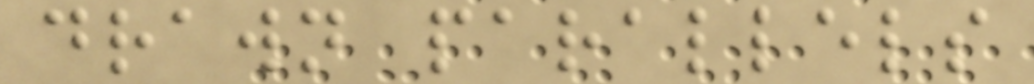drawn parallels
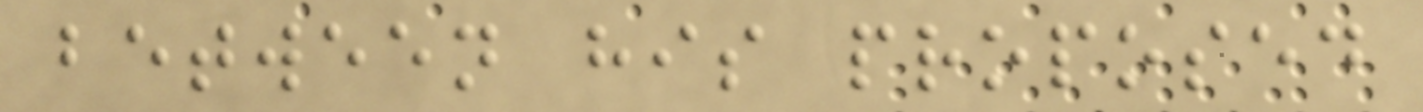between his proposed
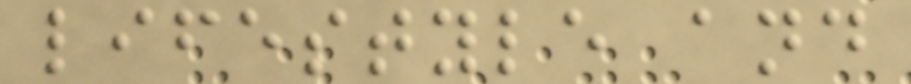lifestyle and
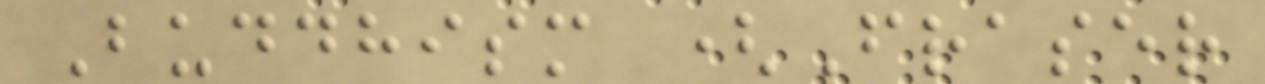Buddhism (Fraser
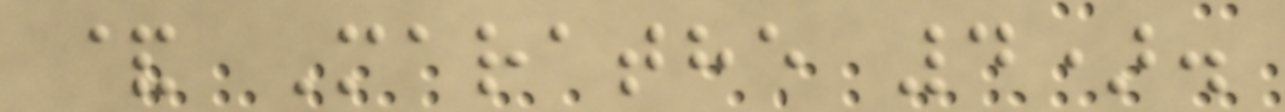& Marathe 4).
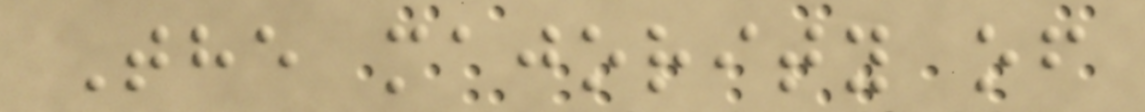The majority of
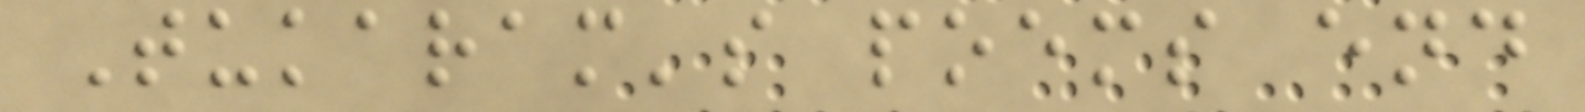Tukaram's poems end
